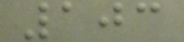103
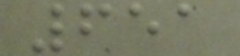651
